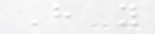Have you
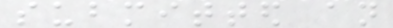submitted an
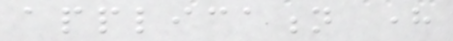application here
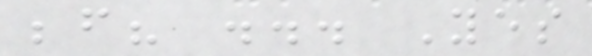before? ... Yes
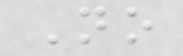No
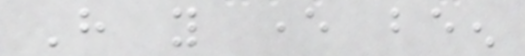Have you ever been
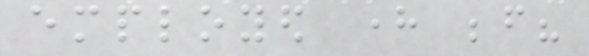employed here before?
